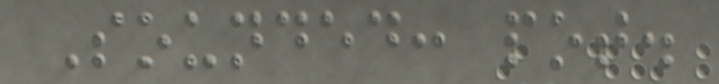Sounded: pot.
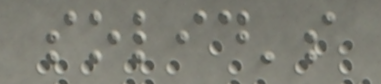solid's
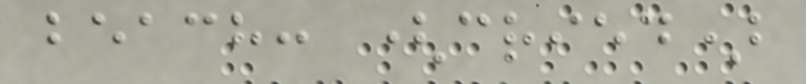beach: (cried)
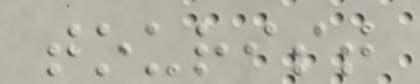tourist
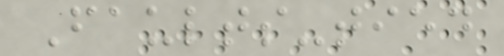Faults-tied
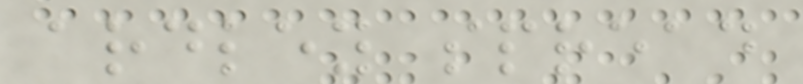ardley spread
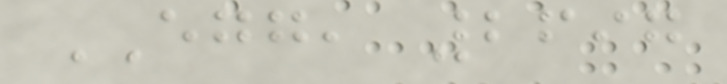EGG, 2697
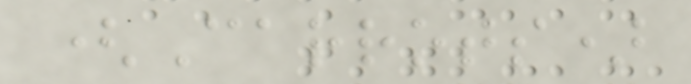(Carrots)
